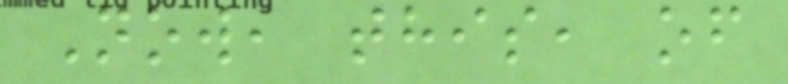Now, this, of
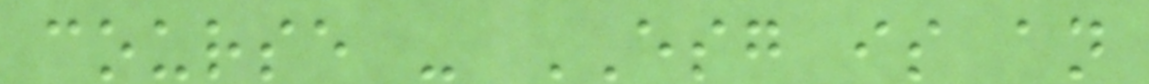course - ESG is an
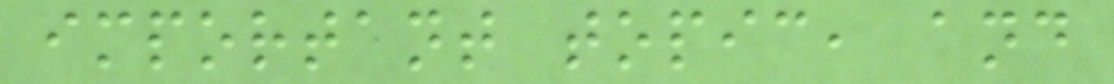important topic, and
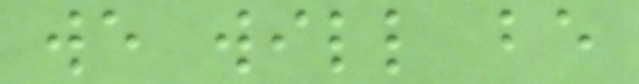we will be
